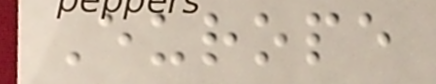Europe
